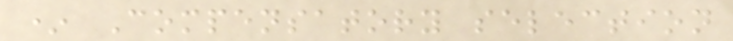* Compensatory selection
